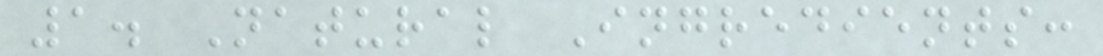1. Natural Ingredients:
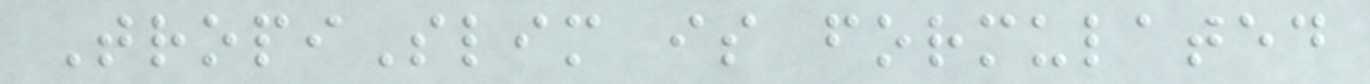TropiSlim is formulated
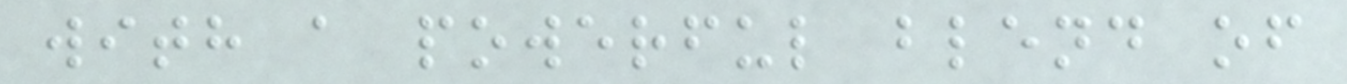with a powerful blend of
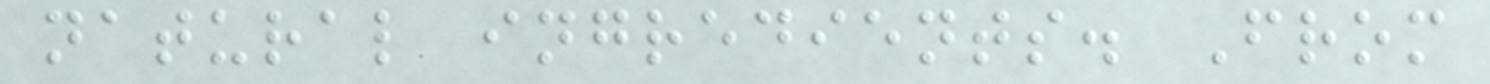natural ingredients. From
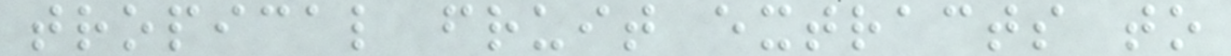tropical fruit extracts to
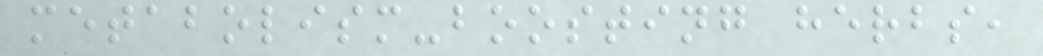metabolism-boosting herbs,
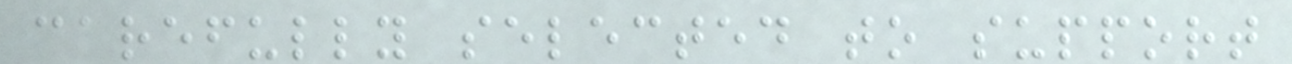carefully selected to support
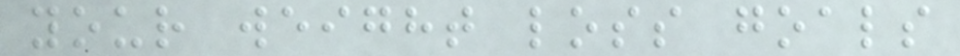your weight loss goals
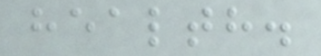health.
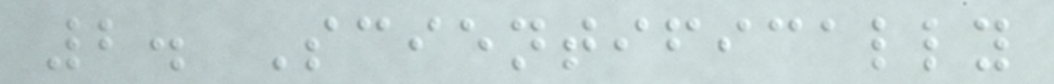2. Scientifically
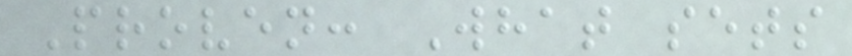Proven: What sets
